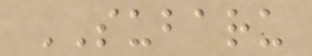SUBARU
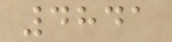4841
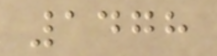1478
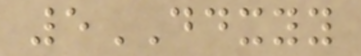5DDXYY
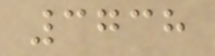3738
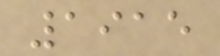1915
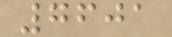7601
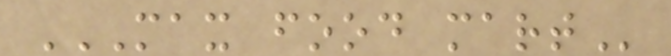MAX FOOD MART
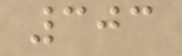303
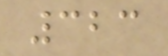323
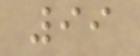99
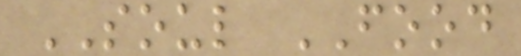SOUL FOOD
